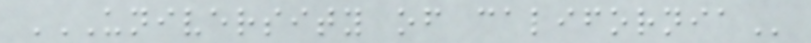UNIVERSITY OF CALIFORNIA
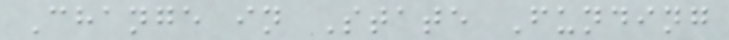Change in State Funding
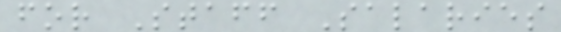for Staff Salaries
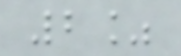2%
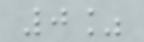0%
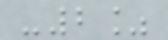-2%
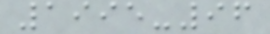1995-96
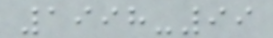1998-99
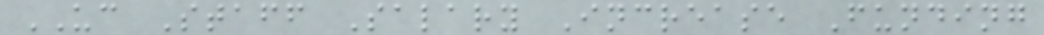UC Staff Salary Increase Funding
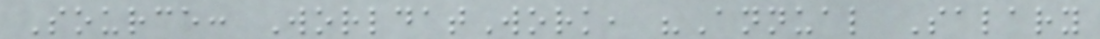Source: WorldatWork, "Annual Salary
